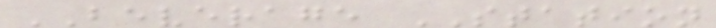BEVERAGE STATION
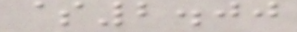$2.00
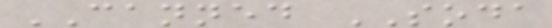CANNED SODA
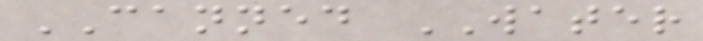CANNED WATER
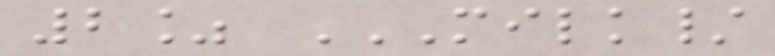2% MILK/
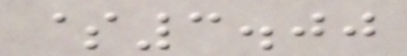$3.00
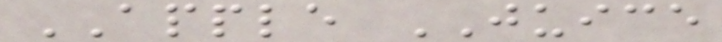APPLE JUICE
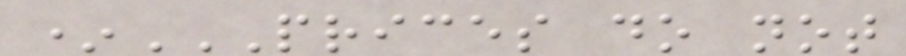*PRICES DO NOT
